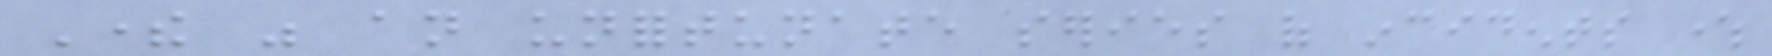There was an unfortunate series of incidents where
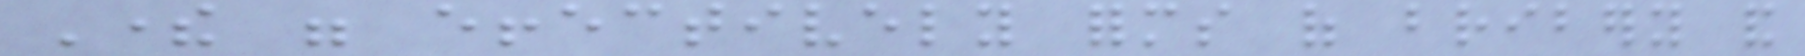There were effectively forms of bribery and
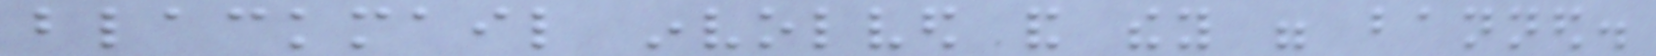blackmail involved and they were banned.
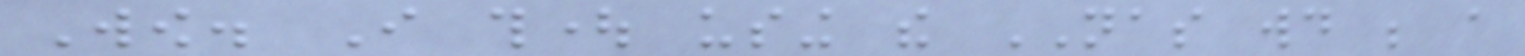Wow. I thought using the NAS would be a
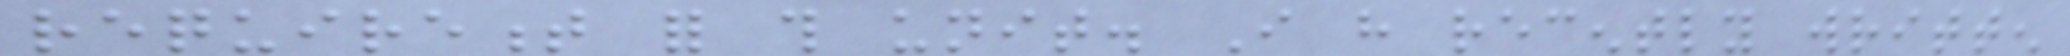requirement for this unit. I have recently written
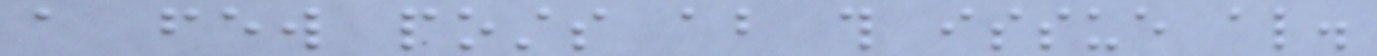a few posts about this issue also.
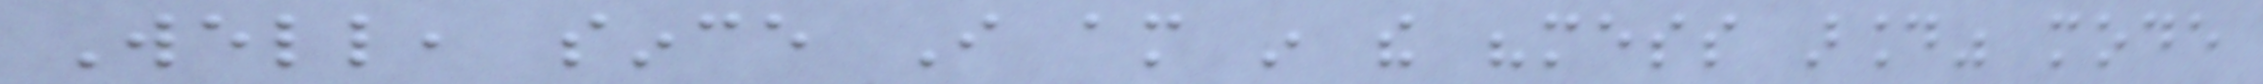Well, since I am in the "mess around" mode
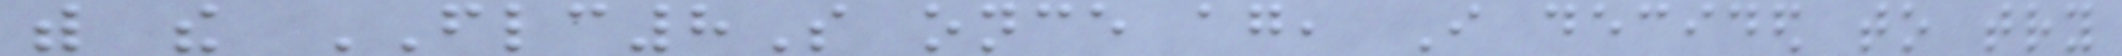with the FLC8S once again, I decided to try
